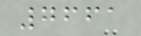7661
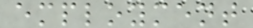employment
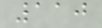110
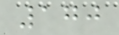170
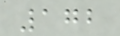172
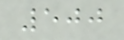500
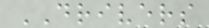DRIVERS
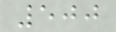500
